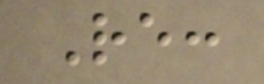Re:
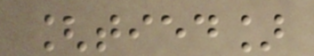[tied]
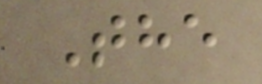The
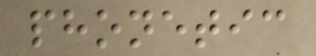phonetic
